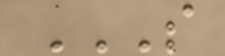S
